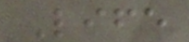Life
